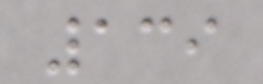139
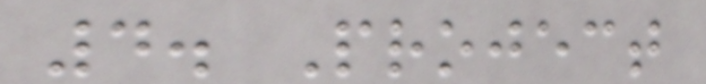4. Project
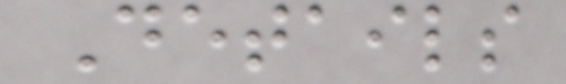Details
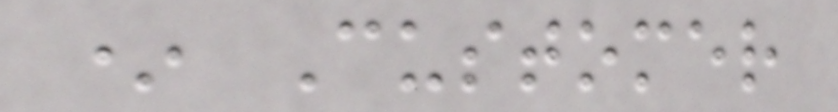* Customer
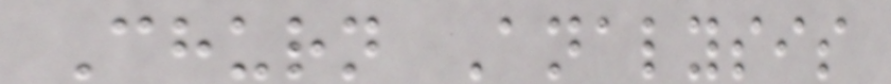Churn Analysis
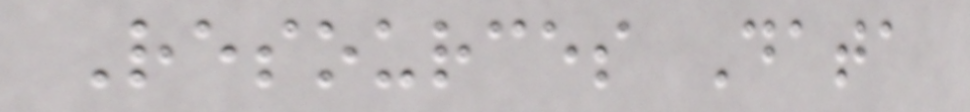Resources Data
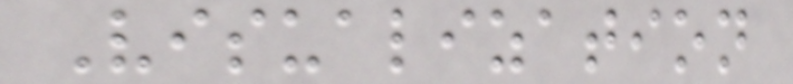Visualization
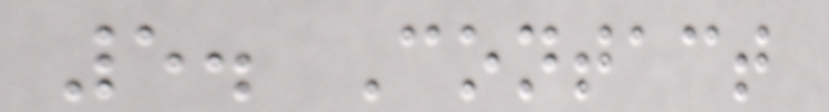5. Contact
